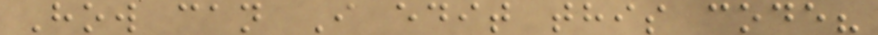How can I edit this code?
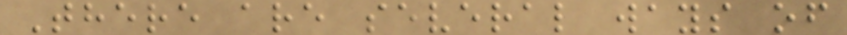There are several ways of
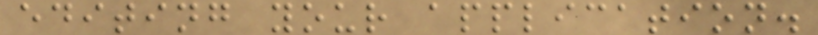editing your application.
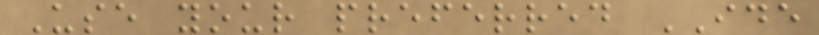Use your preferred IDE
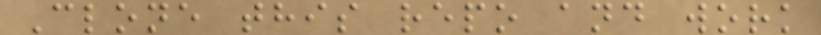Clone this repo and work
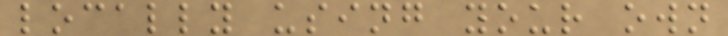locally using your own
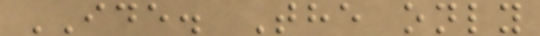IDE. The only
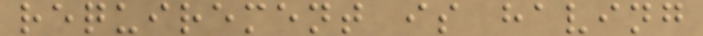requirement is having
